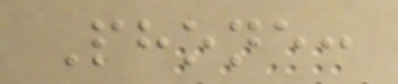Phone:
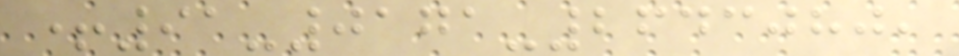+91-0171-2643080,
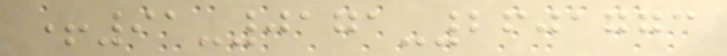+91-0171-2601773
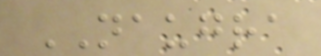NAUGRA
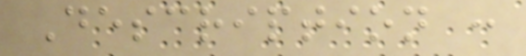Description :
